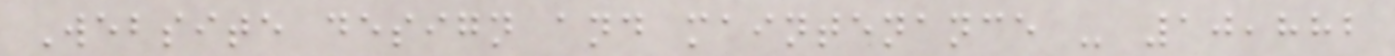Website design and maintenance - 10,882
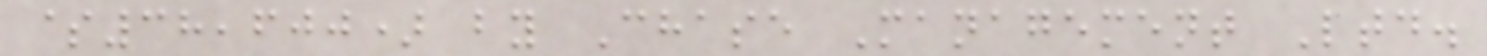$38,600) by Chase Management Ltd.
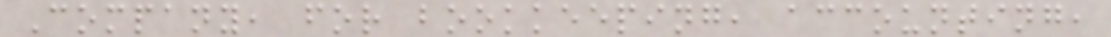Company, for bookkeeping, accounting,
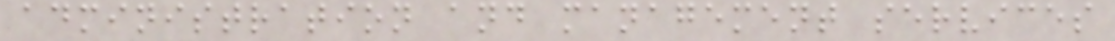administration and management services
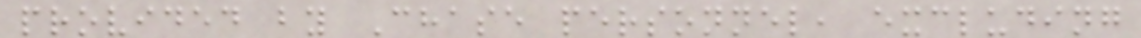provided by Chase personnel, excluding
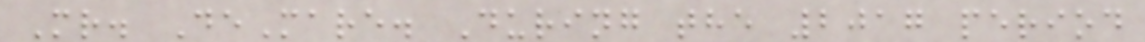Mr. DeMare. During the 2017 period
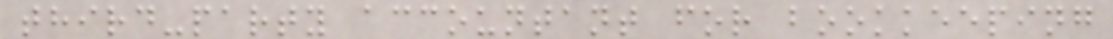third-party accountant for bookkeeping
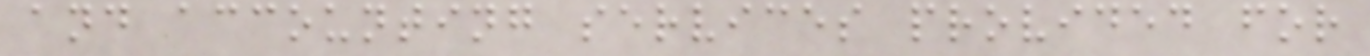and accounting services provided for
